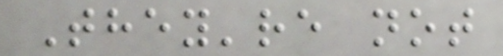They're not
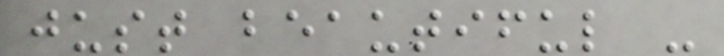just beautiful -
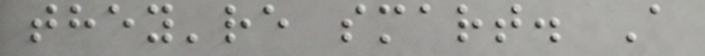they're smart. A
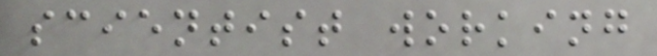scientist working
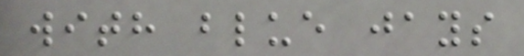with blue jays
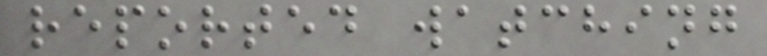reported watching
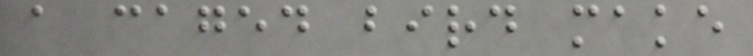a caged bird make
